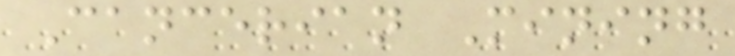Cancerian Mining
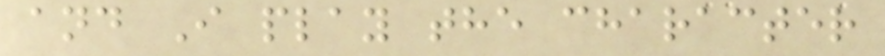and I play the character
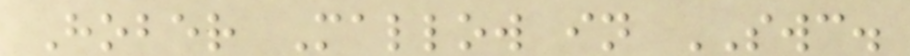Hober Mallow in SWC.
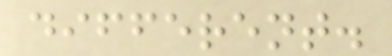different.
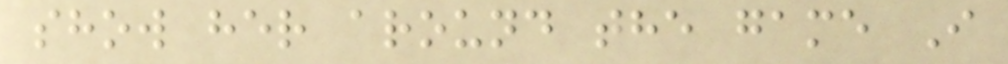show her around the game I
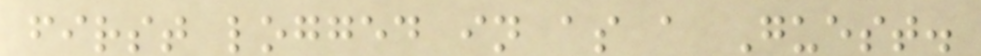first logged in as a Guest.
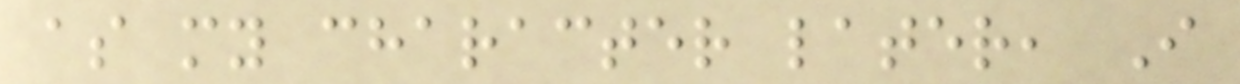as my character later, I
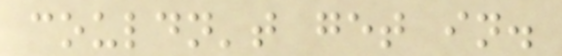couldn't get in.
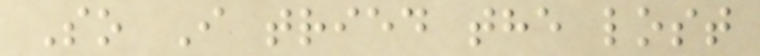So I tried the lost
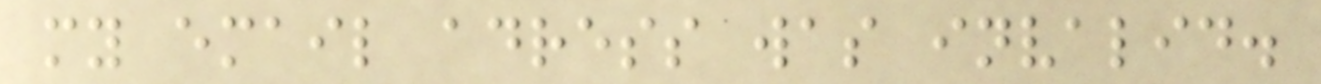my email adress was invalid.
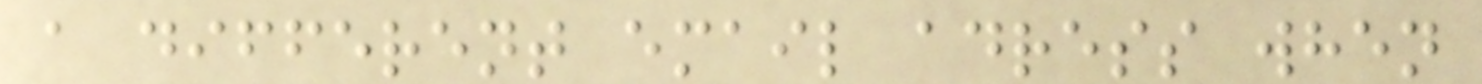a different email adress when
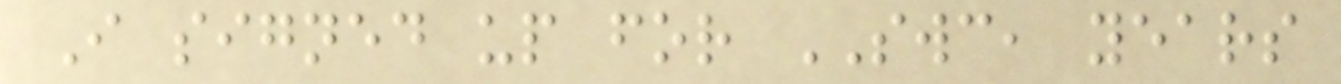I signed up for SWC, years
